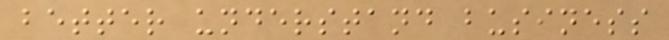better understand business
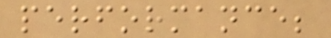performance;
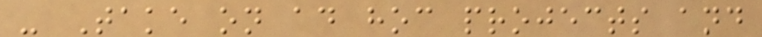- Take on ad hoc projects and
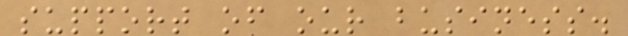support of our business.
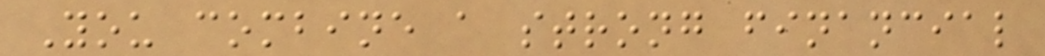You combine a strong financial
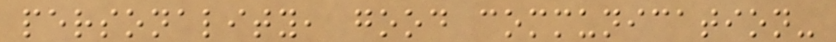personality, good communication-
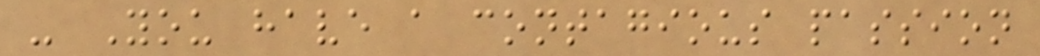- You have a contagious passion
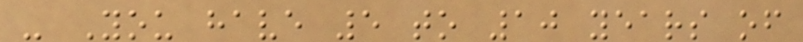- You have 5 to 10 years of
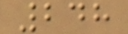248
